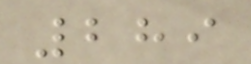289
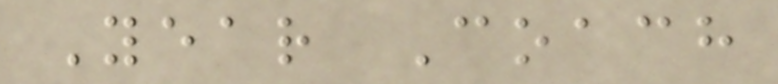Year Coach
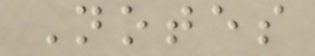Notes
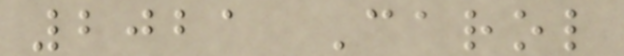2021 Carol
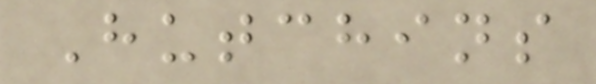Hutchins
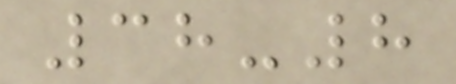38-8
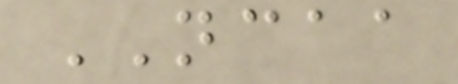NCAA
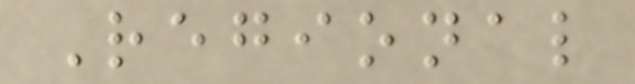Regional
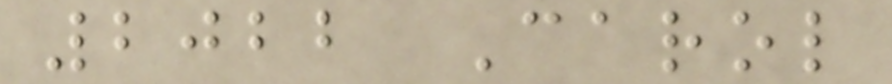2022 Carol
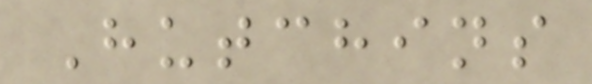Hutchins
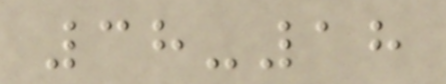38-18
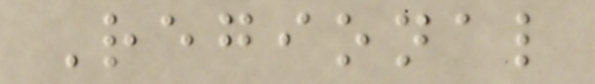Regional
